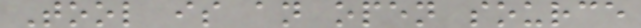Tool is an open source
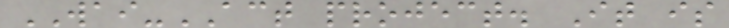WAI-ACT project. It is
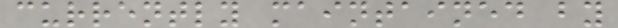currently maintained by
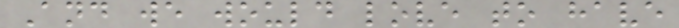And we would love to have
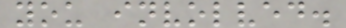you involved.
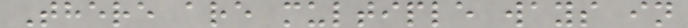There are multiple ways in
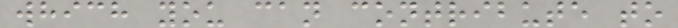which you can contribute to
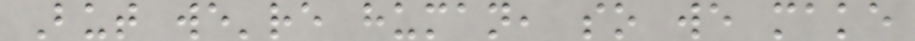But we're human, so we make
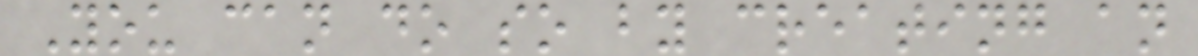You can do so by creating an
